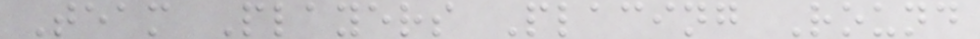Team Players Placing Round
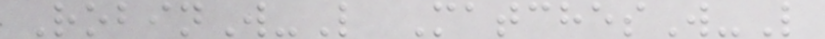RobinW-L MatchesW-L
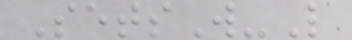SetsW-L
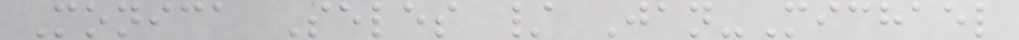Monica Seles / Jan-Michael
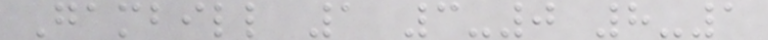Gambill 1 3-0 8-1
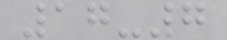17-7
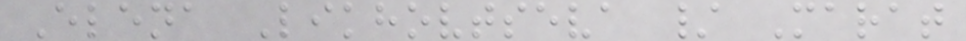Elena Likhovtseva / Marat
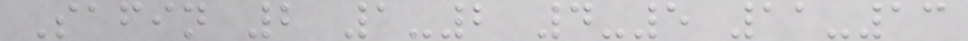Safin 2 1-2 4-5 11-13
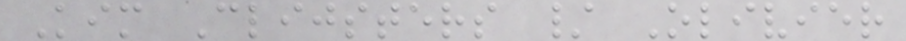Kim Clijsters / Olivier
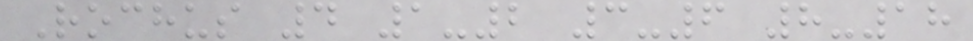Rochus 4 1-2 3-6 8-18
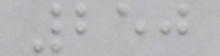250
